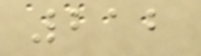212
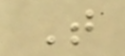T
